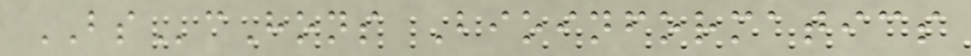BScHons Bioinformatics
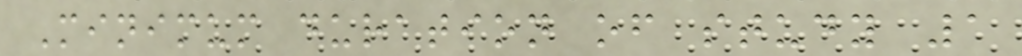Minimum duration of study 1
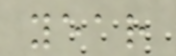year
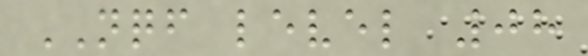NQF level 08
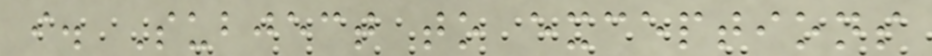i. Subject to exceptions
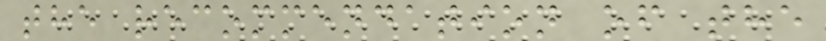the recommendation of the
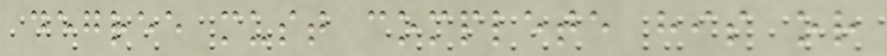degree must complete his or
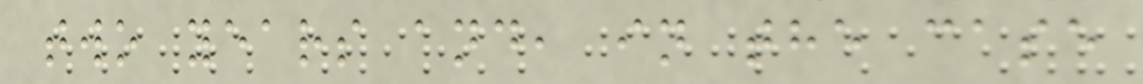two years and, in the case
